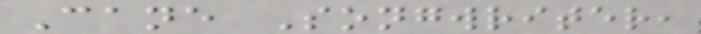Cane Songwriter,
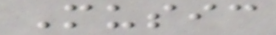Music
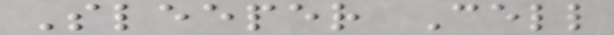Sleeper Cell
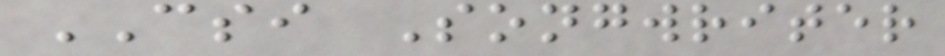CSI Songwriter
